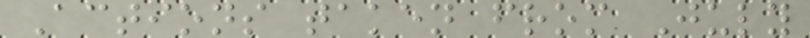Actions taken from July
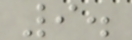9.
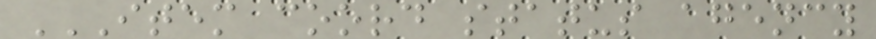ITEM COORD STATUS AGENCY
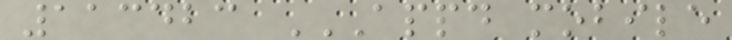113423 APPD MOBILE
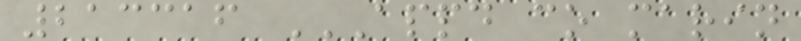213316 APPD CO MARIN
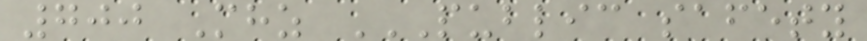700 Mhz PUBLIC SAFETY
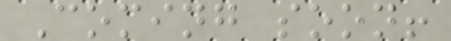Coming soon!
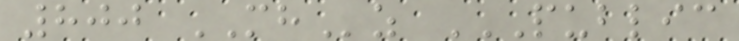800 MHz PUBLIC
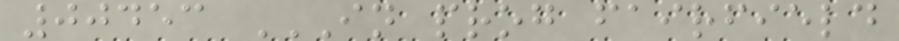00453 IN PROG FAIRFIELD
